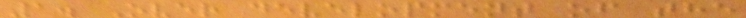1. Over development of the
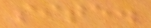site.
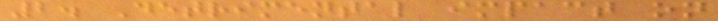2. Detrimental impact on
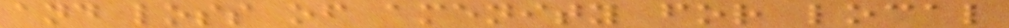and loss of amenity for local
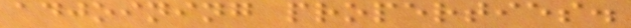adjoining properties.
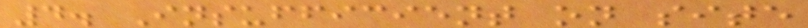4. Insufficient on site
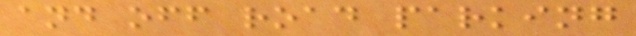and off road parking
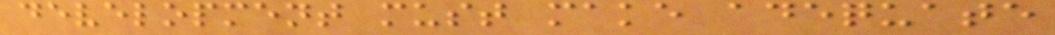development must make adequate
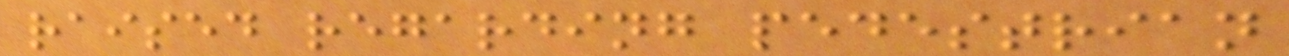raised regarding pedestrian
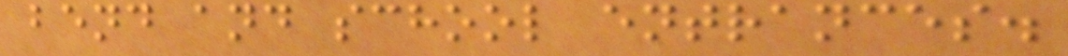bend and school entrances.
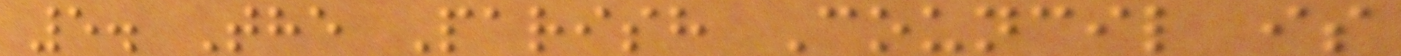5. The Parish Council is
